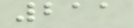211
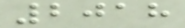2018
